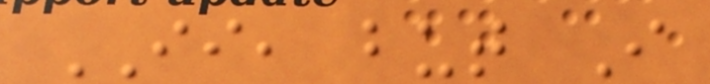II, but I
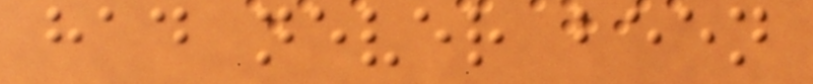had never been
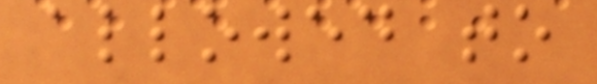allowed to
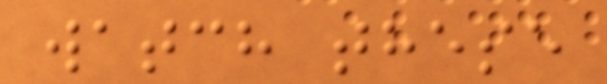watch these
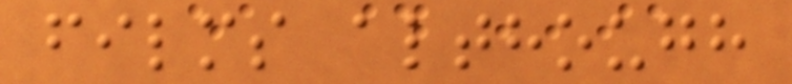films although
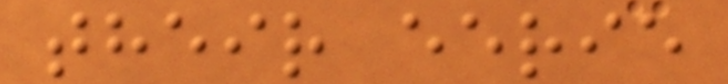their eerie
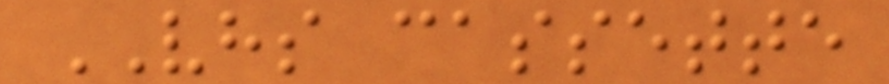VHS cassette
